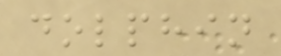dolphin
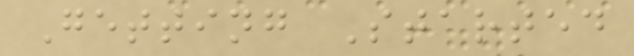Getting Started
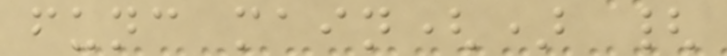func main() {
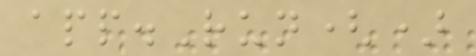app.Run()
